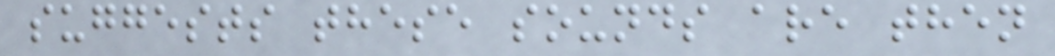suggests these sounds are then
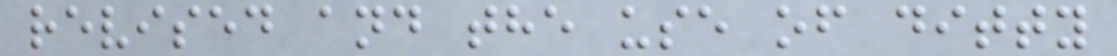revised and the use of ditty
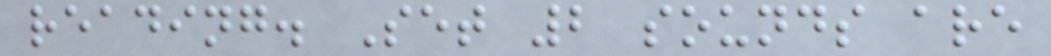reading. Set 2 sounds are
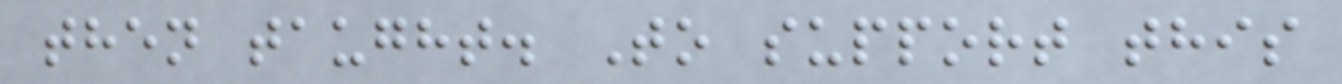then taught. To support this
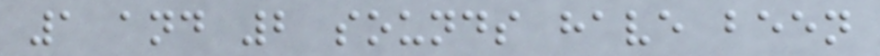1 and 2 sounds have been
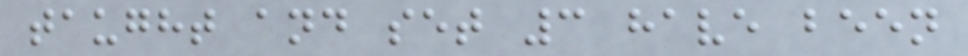taught and set 3 have been
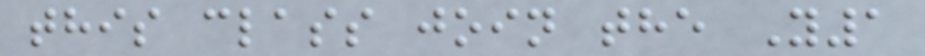this class join the Y1
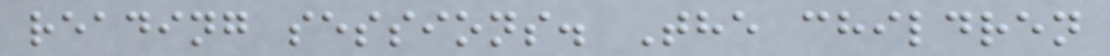reading sessions. The children
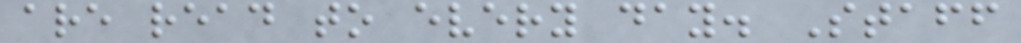are read to every day. Staff
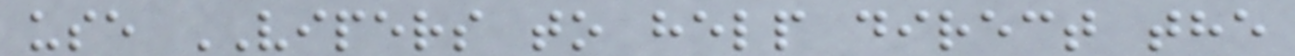use VIPERS to help direct the
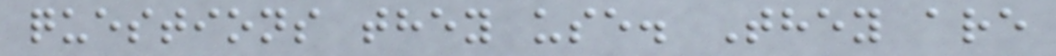questions they use. They are
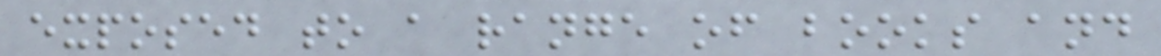exposed to a range of books and
